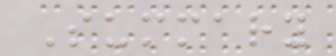Summary
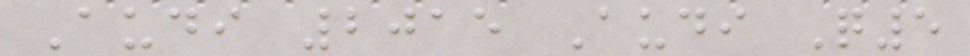Audi 2015 Audi Q5
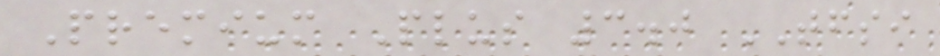Premium Plus 3.0 TFSI
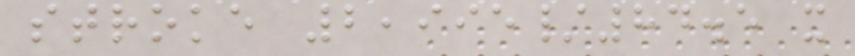stroke 2,995/84.5 x
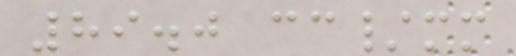89.0 cc/mm
